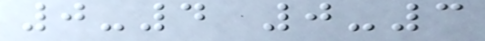0-4 0-3
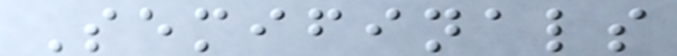Semifinals
